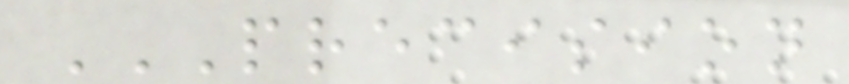PRECISION
